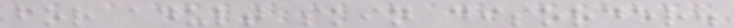for adult skin disorder.
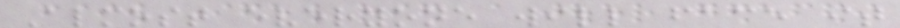Almost everyone will face it
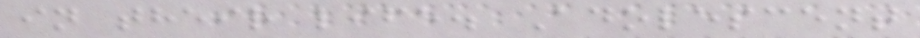in their life. Adolescent
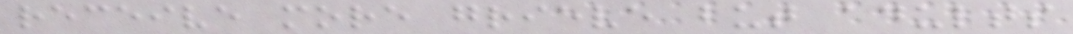receive more grieve but adults
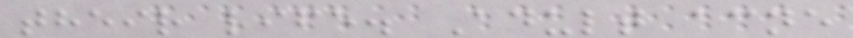their life. Adult acne
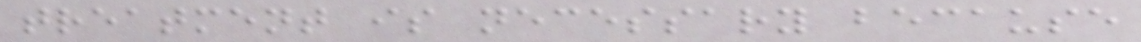treatment is necessary because
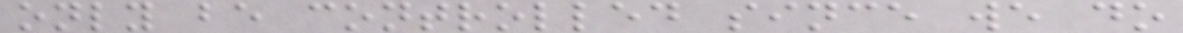only be controlled since we do
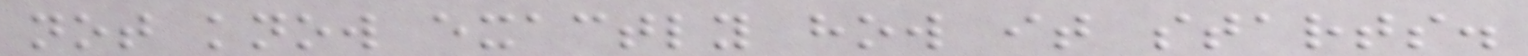not know exactly how it starts.
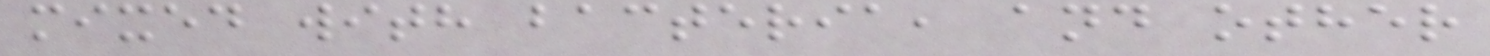mixed with bacteria, and other
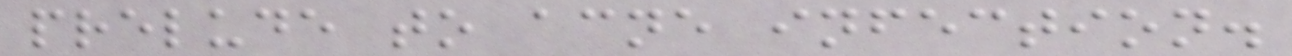prelude to acne infection.
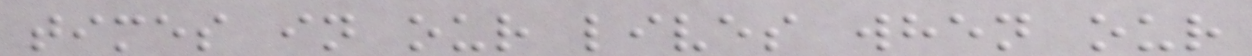times in our lives when our
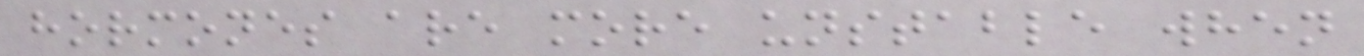hormones are more unstable when
